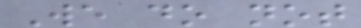We do not
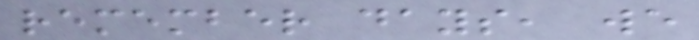remember days, we
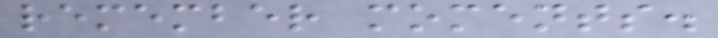remember moments.
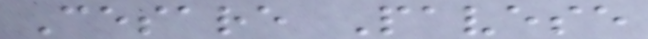Cesare Pavese
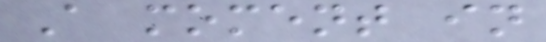A moment in
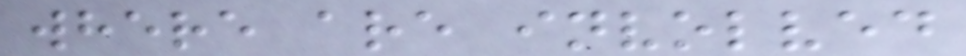where are involved
